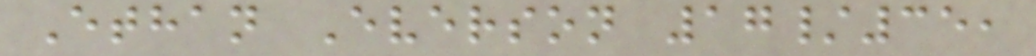Ethan Everson 17/35,
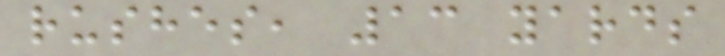rushes, 13 yards
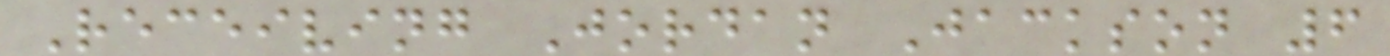Receiving Jordan Jackson 6
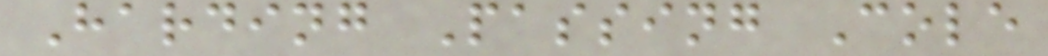Harding Passing Cole
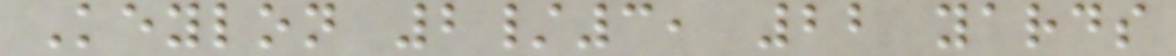Keylon 2/3, 22 yards
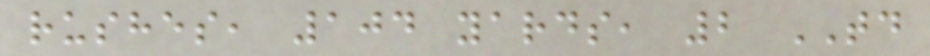rushes, 104 yards, 2 TD
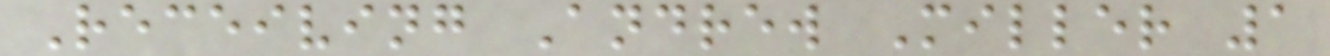Receiving Andrew Miller 1
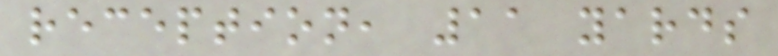reception, 11 yards
